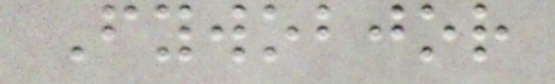Fywobjor
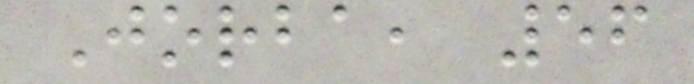Jorba, 56
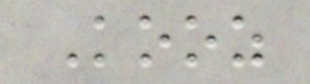Kooz
